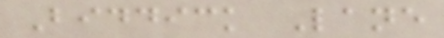Biddick Lane
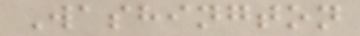Washington
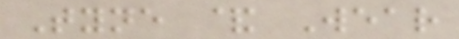Tyne & Wear
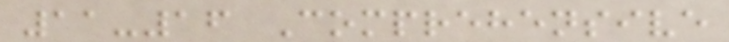11-16 Comprehensive
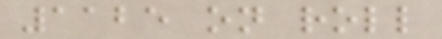1125 on roll
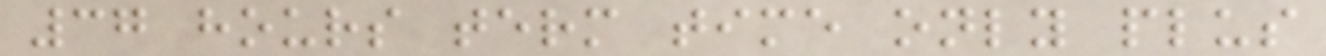37 hours term time only plus
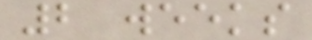2 weeks
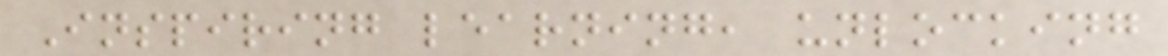Inspiring learning, unlocking
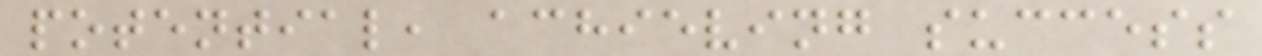potential, achieving success
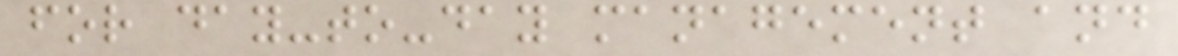for day-to-day management and
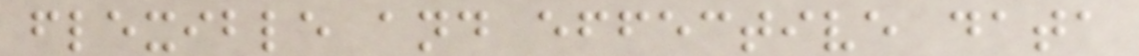flexible and effective data
